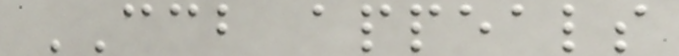CCB appeals
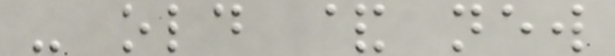- old & new
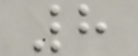8
